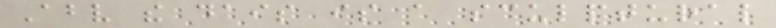Above the dais is a sculptural
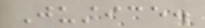Justice.
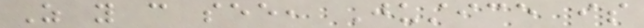As you can see, Justice is
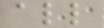all
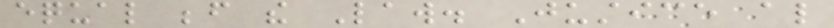equal before the Law. Justice also
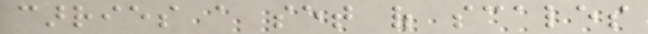carries a set of scales
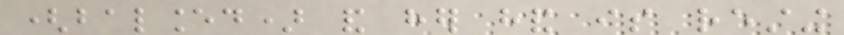(balanced) and her hand is resting
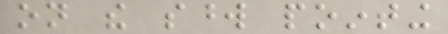on the sword pointing
